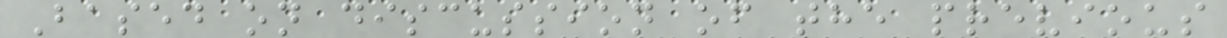Based on discussion of the previous
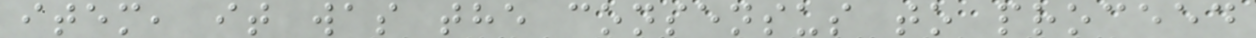item, it was the consensus to proceed
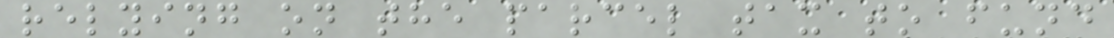relying on the parcel tax to fund
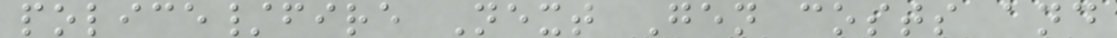police/fire Next Gen costs and
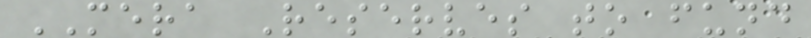MERA Reserves to fund
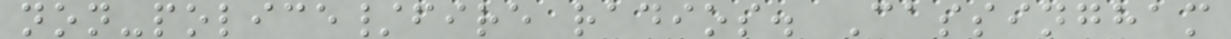non-police/fire radios. Cassingham
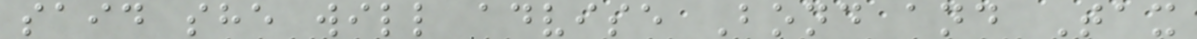said she will advise Bond and Tax
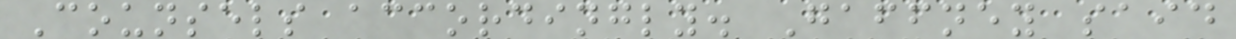Counsels accordingly. Gaffney said
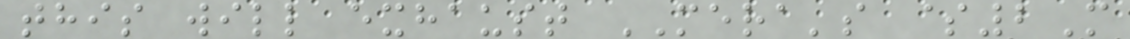this will exhaust MERA's $2M
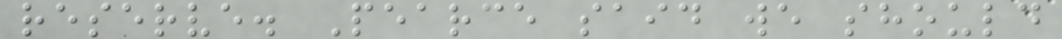reserve. Pearce said we should
